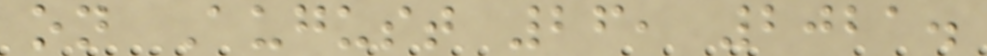on August 26, 2021.
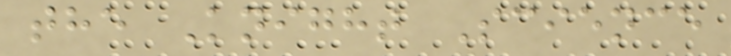the Knight Science
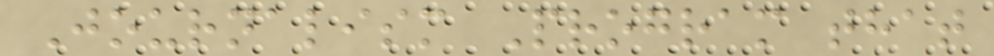Journalism Program that
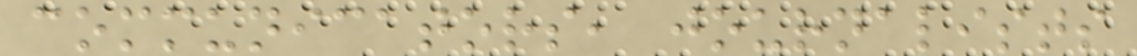communicators, journalists
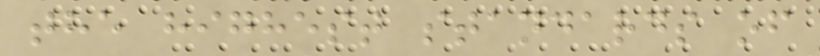the highest standards of
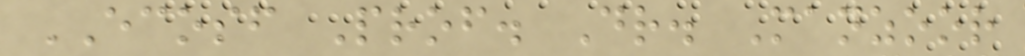ECOSF Prof. Dr. Manzoor
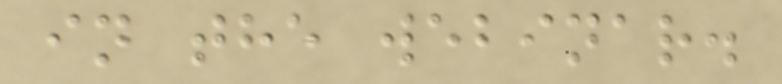in the webinar.
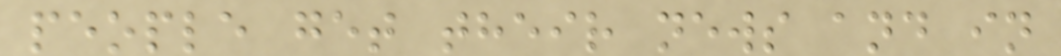people get their news and in
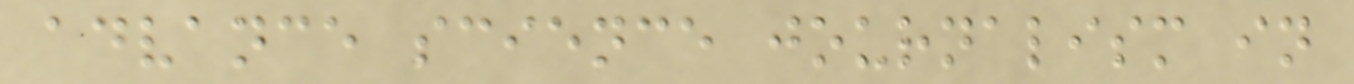advance science journalism in
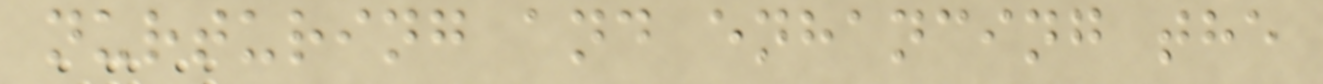nurturing and enhancing the
